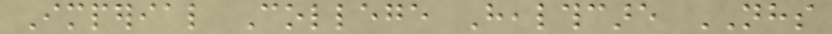Imperial College Healthcare NHS
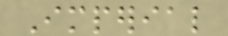Imperial
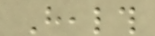Health
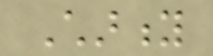Charity
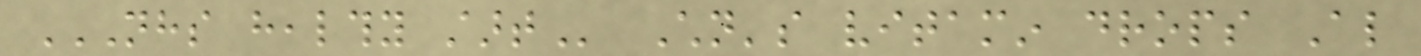NHS HEALTHY START Children's vitamin drops Also
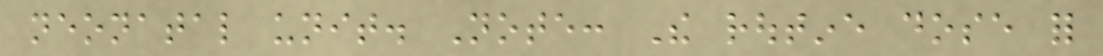neonatal unit. Note: The routine dose for
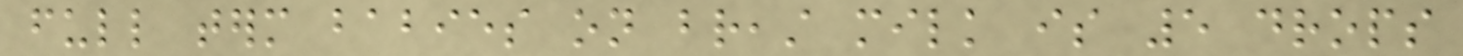full term babies on breast milk is 5 drops
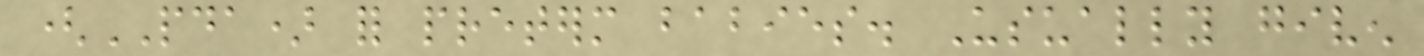(PDA) for preterm babies. Usually given
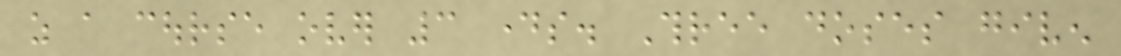as a course over 3 days. Three doses given
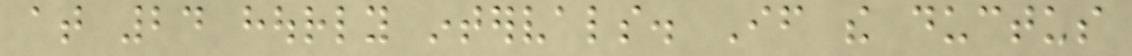at 24 hourly intervals. If the ductus
